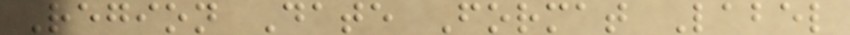Region Date Format Label
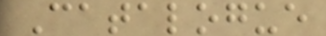Catalogue
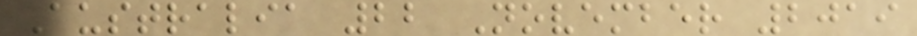Australia 22 November 2019
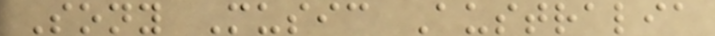Sony Music Australia
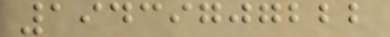19439707222
